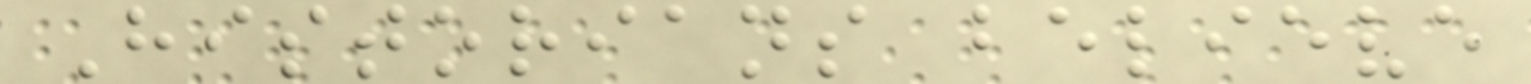Historians believe
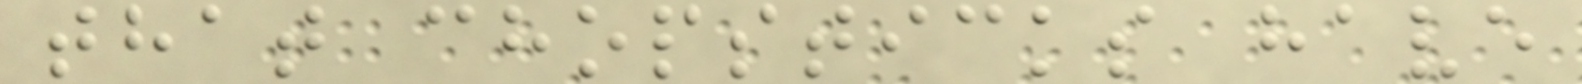that chopsticks have
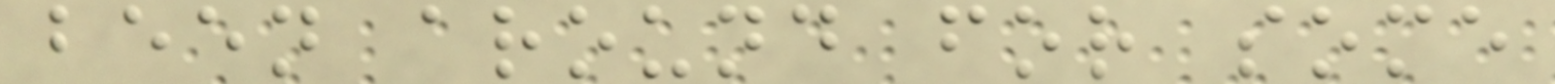been around for some
